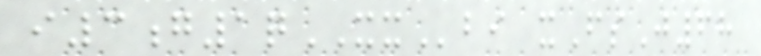i3g1qXXbi xFsJ68
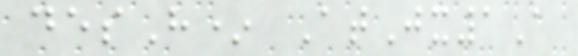desH* AtJx1A
